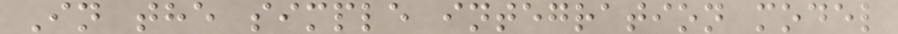In the simple integration model
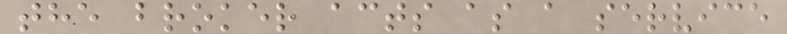the broker acts as a service
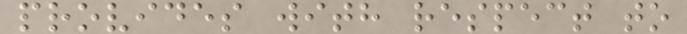provides with respect to
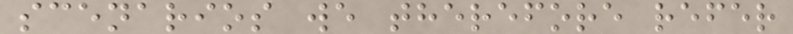scenarios we therefore refer
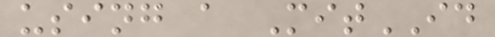using a MitID
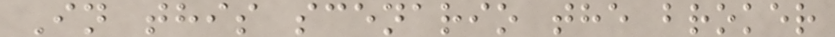In this scenario the broker
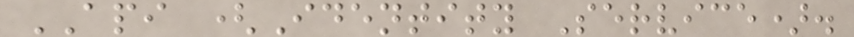API (Identity Service).
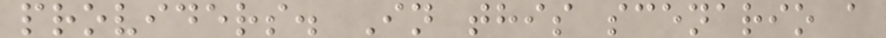providers. In this scenario a
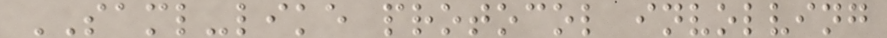SAML-like protocol involving
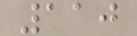110
